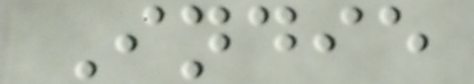Indie
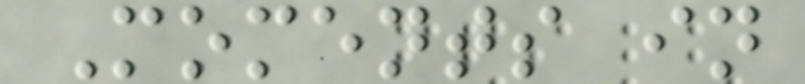Moments in
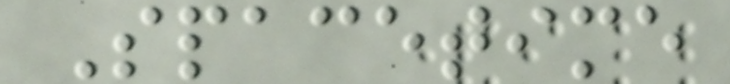Spacetime
